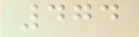474
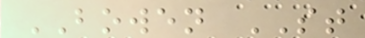BOWEN ST
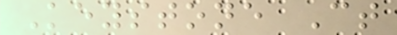Keystone Ct
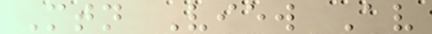Mtn View Av
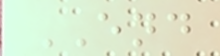END
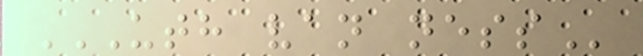UTH VAN NESS
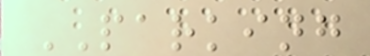PARKING
